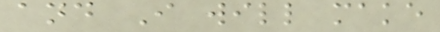and I will make
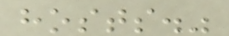hosts."
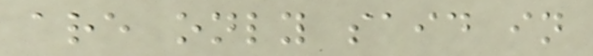are only said in
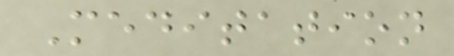Meditation
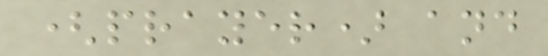(prayer) and
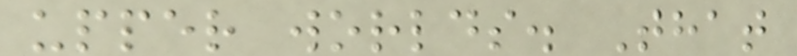upper worlds. That
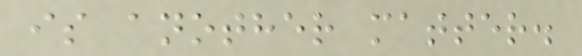is another matter.
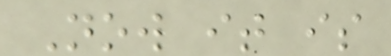Now it is
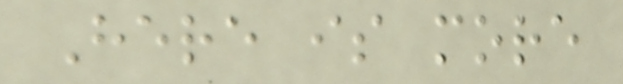Here is more
